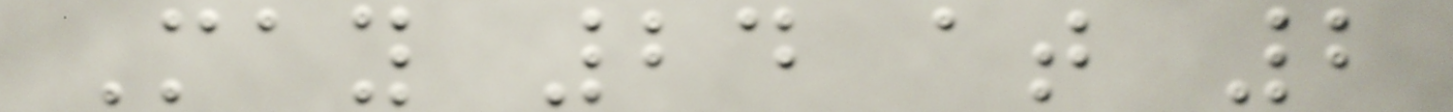May 24 at 2
